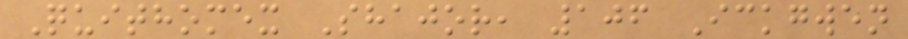Quithomex Shajor, 106 Ickgwen
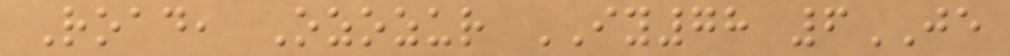Road, Ozozur IY78 6JE
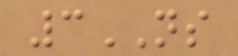3NS
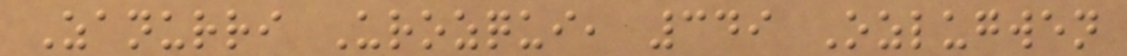Zanurri Urozqui, 349 Ozlugwen
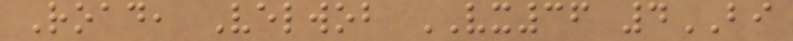Road, Velwob VX36 4BI
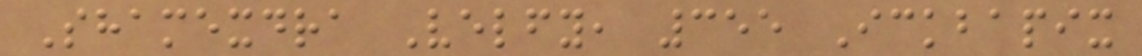Shamexdra Velfy, 355 Ickbapix
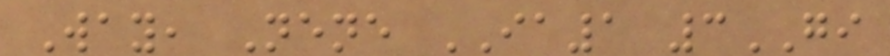Way, Nene IA1 3GI
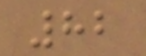82
